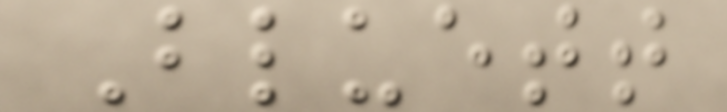Bluett
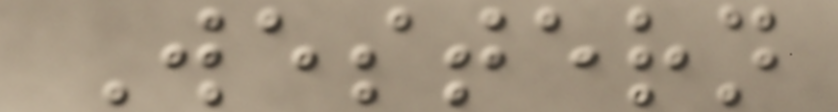Western
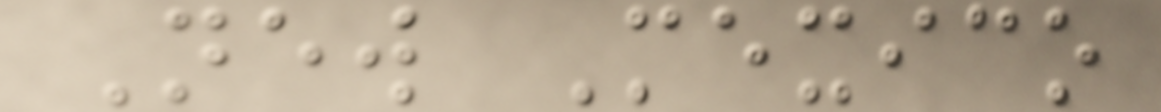New Mexico
